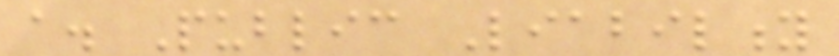a. Public Liability
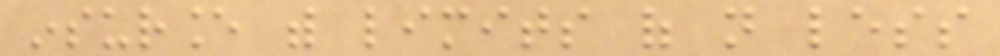insurance with limits of not less
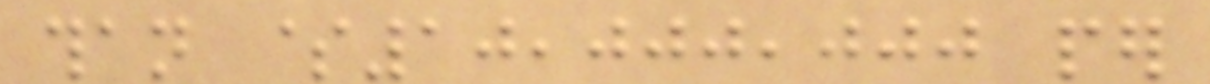than $10,000,000 per
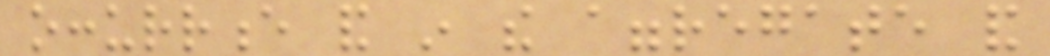occurrence and in the aggregate and
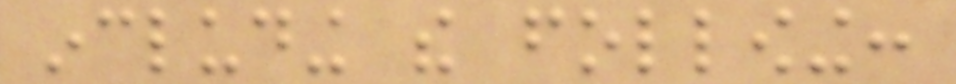including the following:
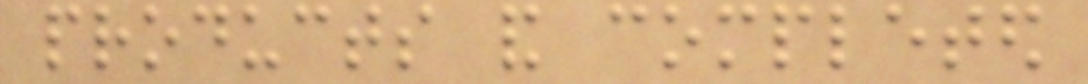products and completed
